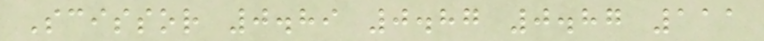Scissor 0.89 0.87 0.87 111
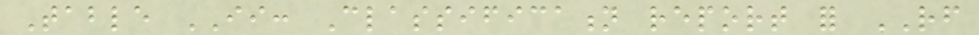Table II: Classification report for RF
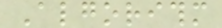Algorithm
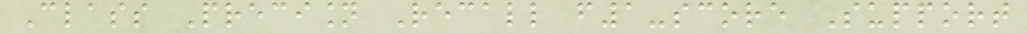Class Precision Recall f1-score Support
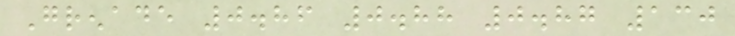Grenade 0.86 0.88 0.87 130
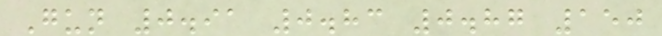Gun 0.91 0.83 0.87 150
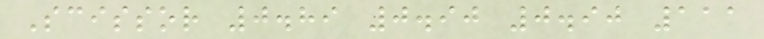Scissor 0.89 0.90 0.90 111
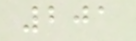201
